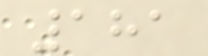181
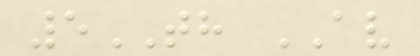5TH AV
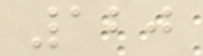120
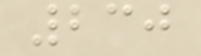230
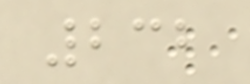232
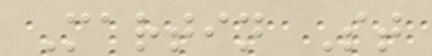Martin St
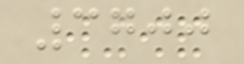3700
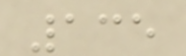135
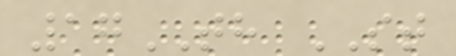17TH ST
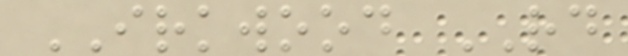IRKWOOD RD
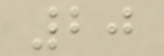20
